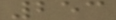253
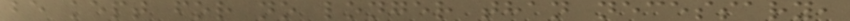be kept for no longer than necessary,
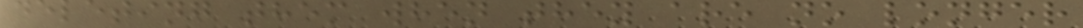deleting them when they are no longer
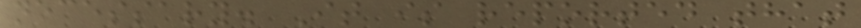necessary. It is reported that
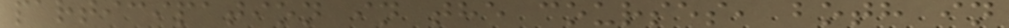participation in the courses, both in
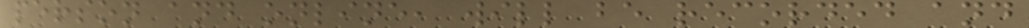person and online, will be recorded and
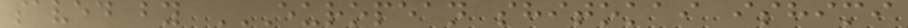saved by EUROPEAN SHITOKAI ISHIMI
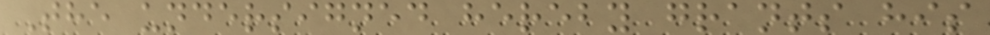The undersigned hereby grants his
